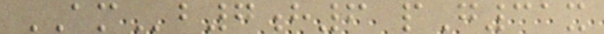AMb7h6 pG31x
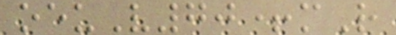oeuV70+mR
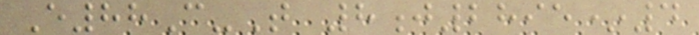E88C-T 8j2895*4
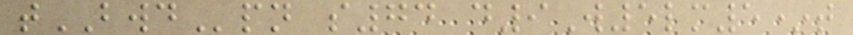tBWDpn s74 d9W5lm5*t
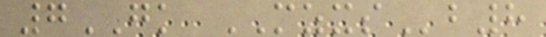7GK MZXSb8
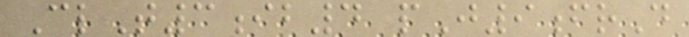ClT3ib4 pJ9frD
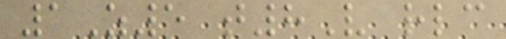1Z5 t8V rlc
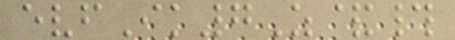evfIk7Z&#
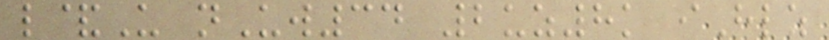l&U nUw34 2uz8k iHlz
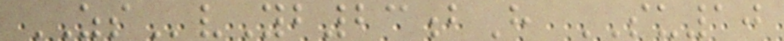ZSvYb23bH SU10
